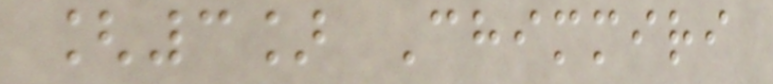[3] Chimmiri
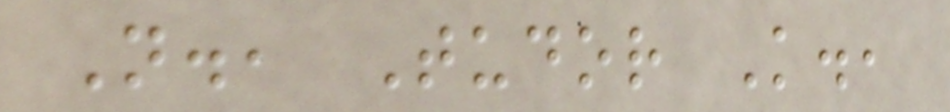N., Tudor K.,
